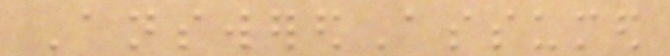AnsweredAssumed
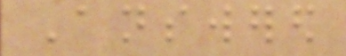Answered
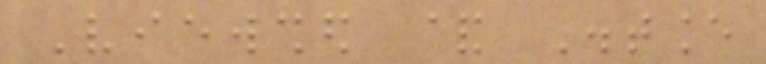Viewshed & Distance
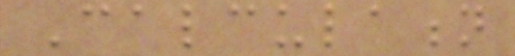Calculation
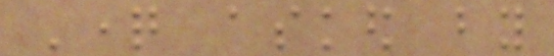Question asked by
